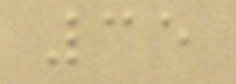35
